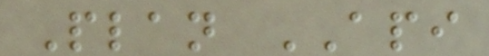Plan API
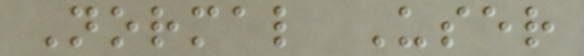Normal User
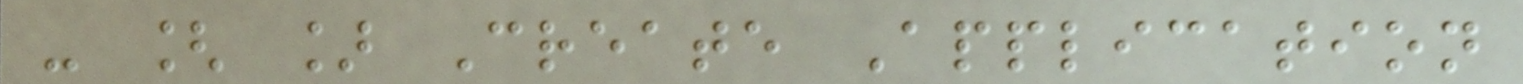- [ ] Create Application
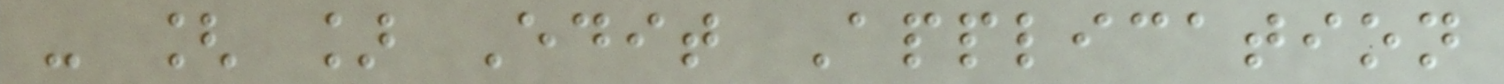- [ ] Edit Application
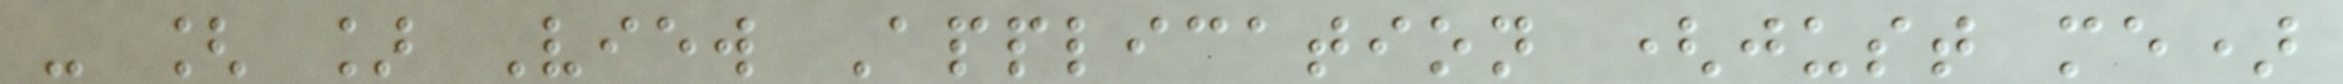- [ ] View Application (just me)
